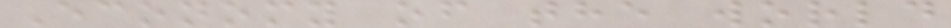Economy of the world
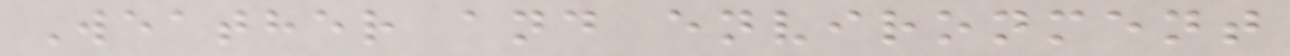Weather and environment
